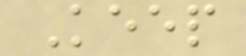Keep
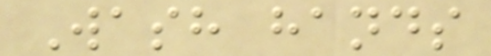Wash hands
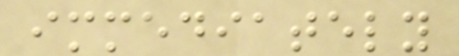immediately
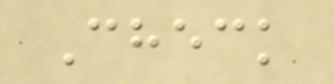Check
